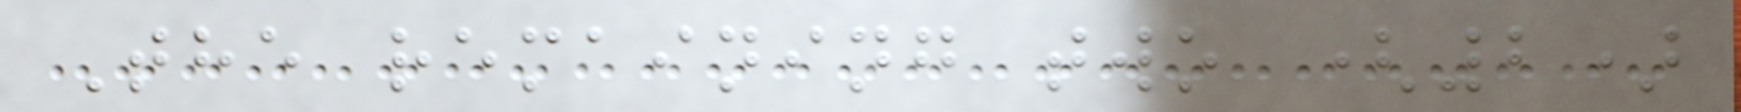The remaining two (2)
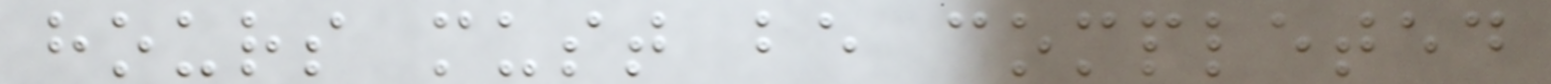hours must be completed
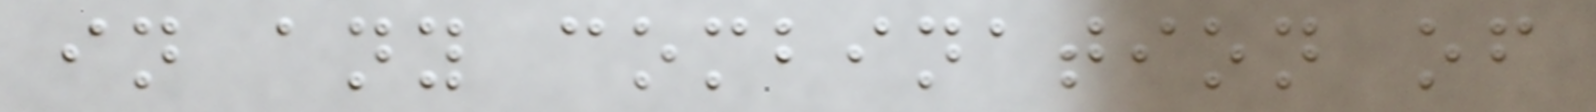in any combination of
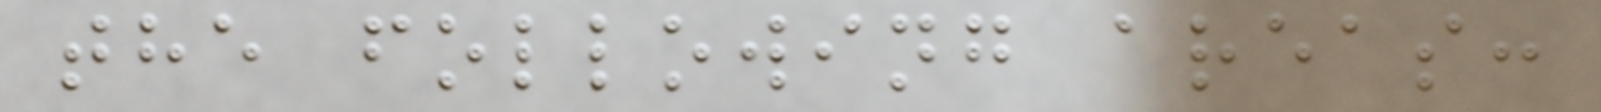the following areas:
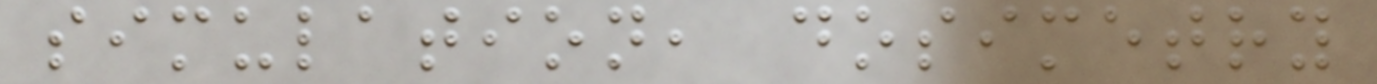simulation, dosimetry
